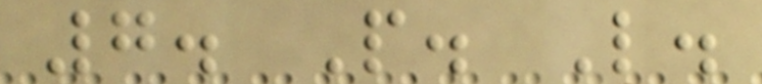7. P. L.
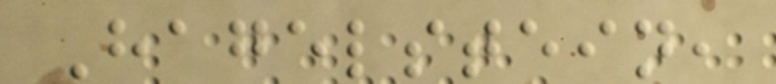Hagelstein,
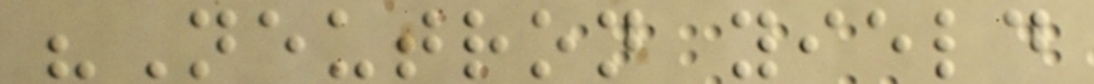"Neutron yield
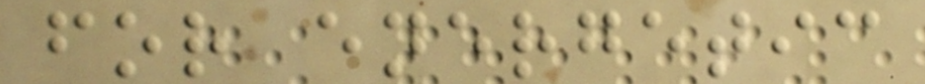for energetic
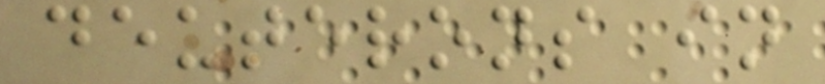deuterons in
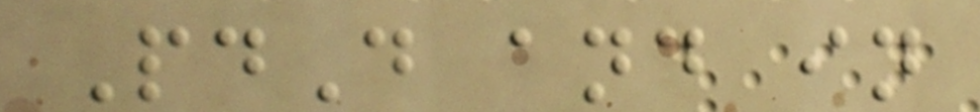PdD and in
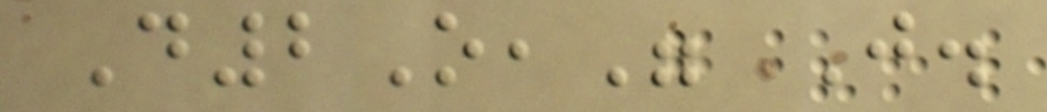D2O," J.
